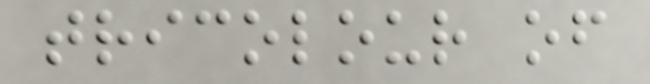tricolour of
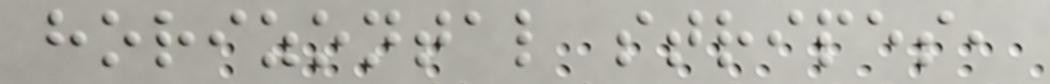horizontal stripes,
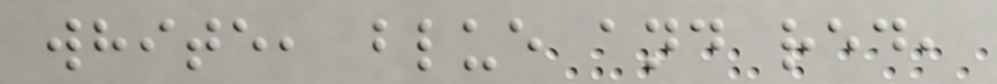white, blue and red,
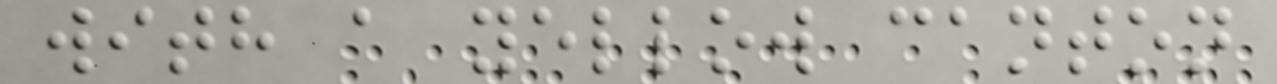with a yellow canton
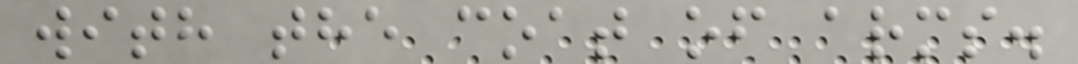with the coat of arms.
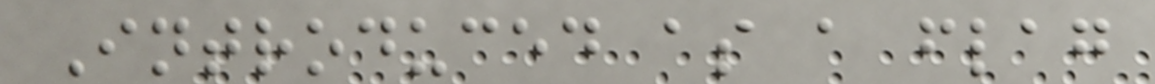Introduced as a flag
